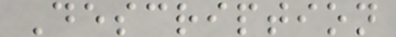Description
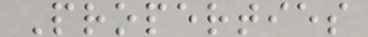Properties
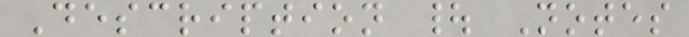Description | Notes
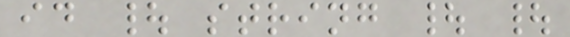id | string | |
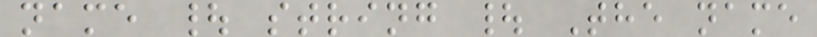name | string | The name
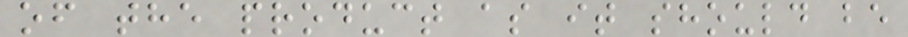of the product as it should be
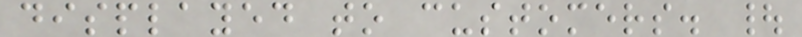displayed to customers. |
